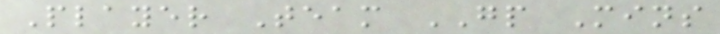Player Team GP Mins
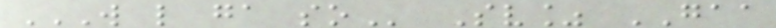W L GA SO Sv% GAA
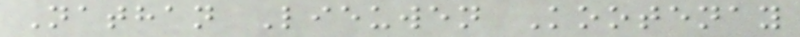Nathan Lieuwen Kootenay
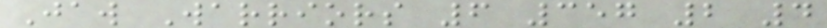Jaw Warriors 6 357 2 4
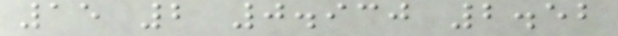15 2 0.930 2.52
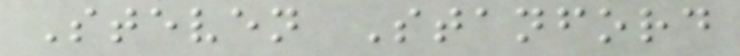Steven Stanford
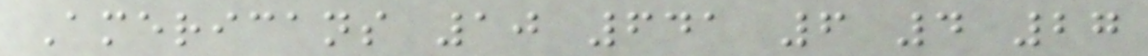Americans 10 641 6 4 27
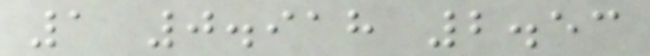1 0.918 2.53
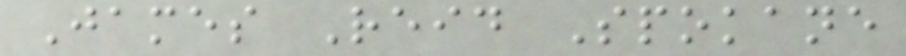James Reid Spokane
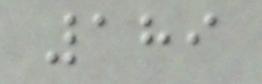189
